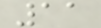11
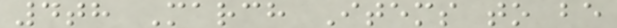4th March Items to be
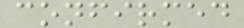confirmed
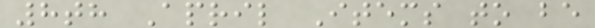8th April Items to be
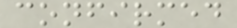confirmed
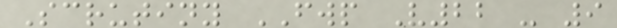Scrutiny FWP V22 - 9
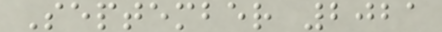September 2021
